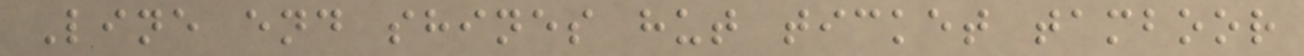Line end shines hut ticket tamboor
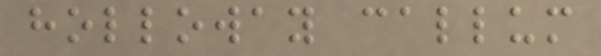holloway callum
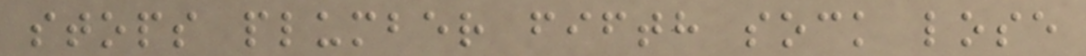stops plumber fifth sock lose
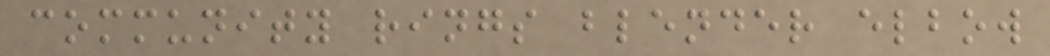community rings blender elbow
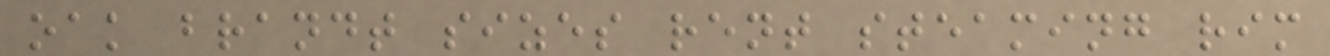oak brandt sizes rent steaming rim
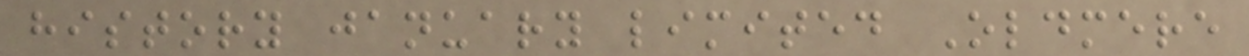history january limited Oldmere
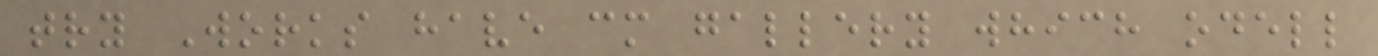try Works have cm gallery which odell
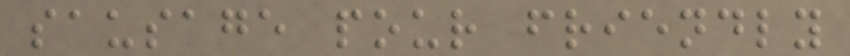sausage pour friendly
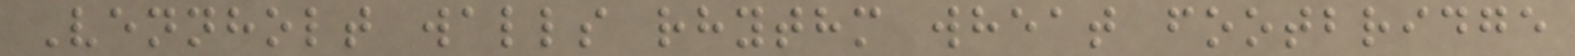Vennholt walls rhythm wheat footbridge
